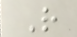R
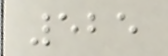525
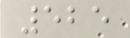525
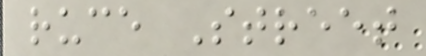ruce Street
